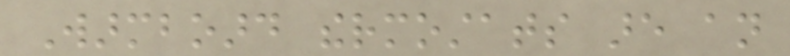Warmboard thermostats are an
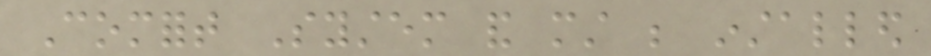Comfort System and must be installed
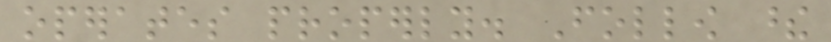operates properly. Follow these
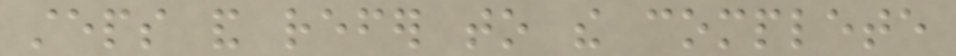steps and refer to the complete
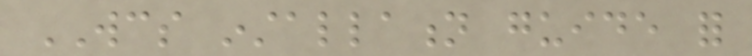WCS installation guide for
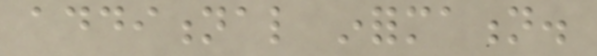additional information.
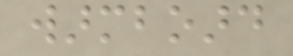warmboard
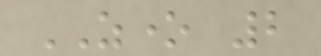ZONE 2
